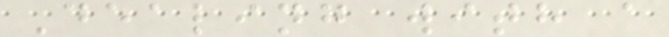Dealing with a
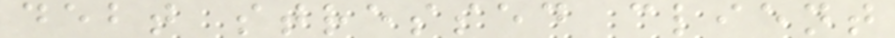debt stressed client
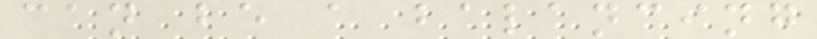can be a balancing
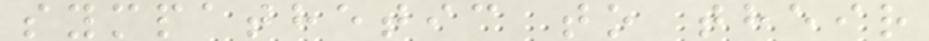sympathetic to their
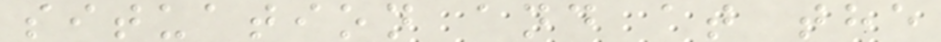situation and at the
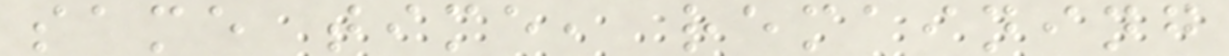same time, remaining
